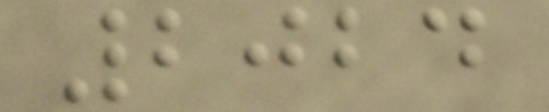2024
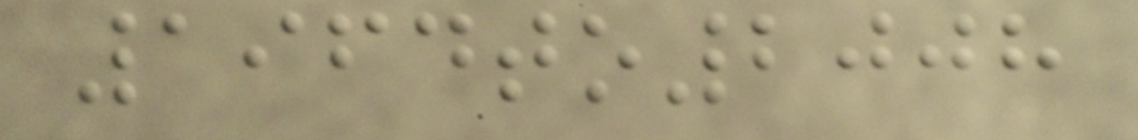1964to2008
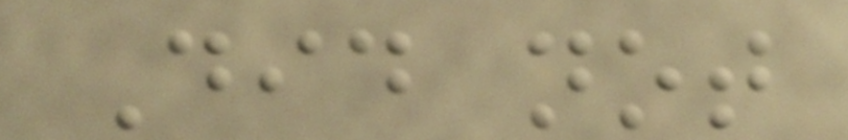Did not
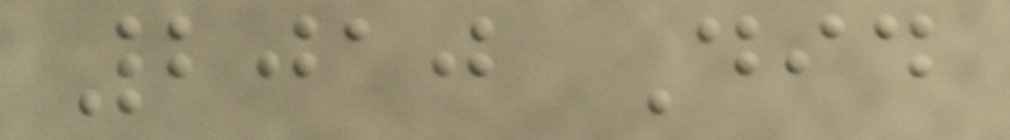2010 Did
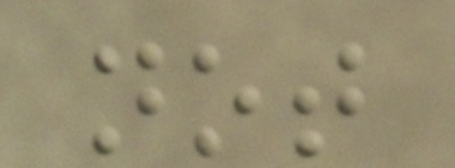not
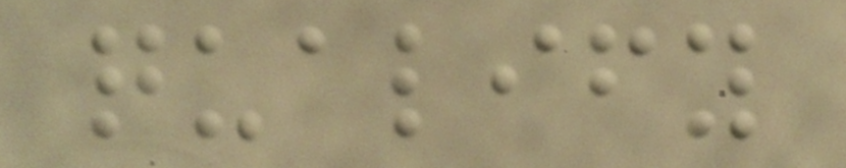qualify
